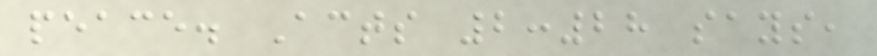peace. Acts 2:28 says,
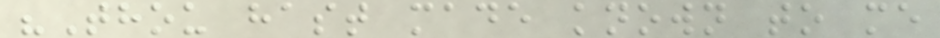"Thou hast made known to me
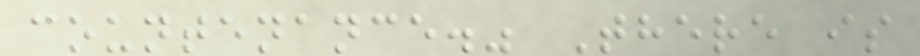countenance." There is
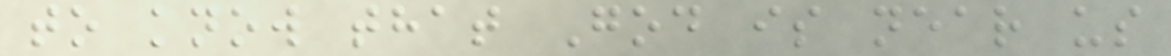to know that God is near us
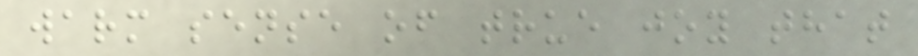warm sense of true joy that
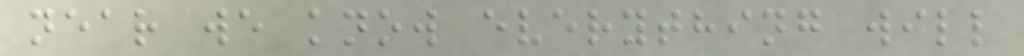near we know everything will
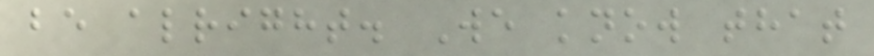be alright. We know that
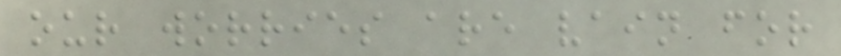our worries are vain for
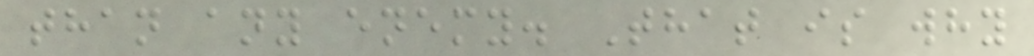than any enemy. That is why
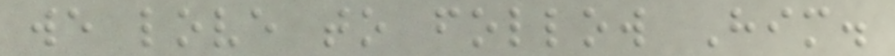we love to follow Him.
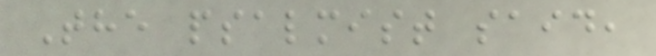The psalmist said,
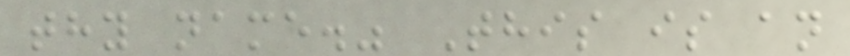thy name." This is an
